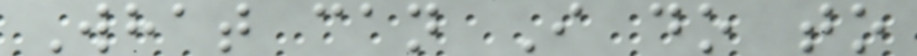What can I do to
